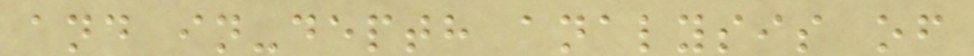and in-depth analysis of
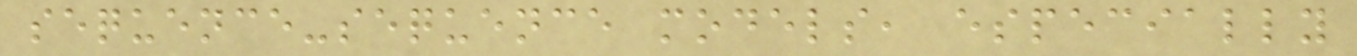sequence-sequence models, especially
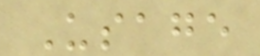Usage
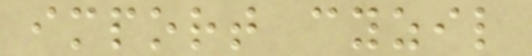import cyzil
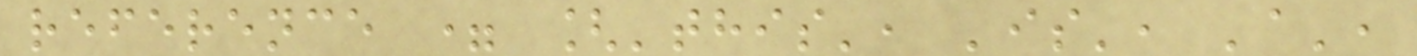reference = ['this', 'is', 'a',
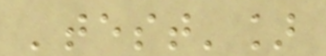'test']
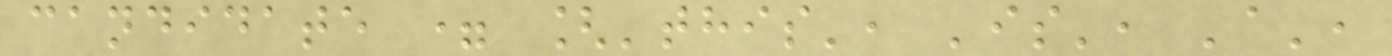candidate = ['this', 'is', 'a',
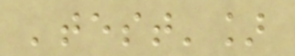'test']
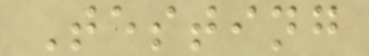Testing
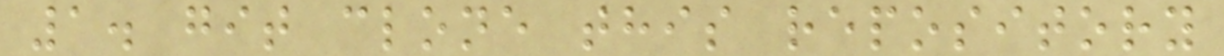1. git clone this repository
